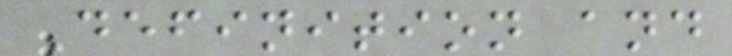Definition and
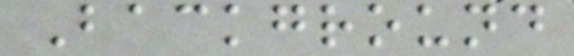Background
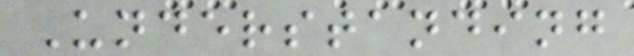Understanding
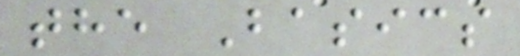the Basics
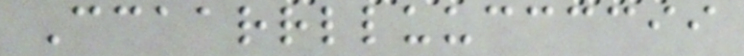Ccaarrlluuccccii
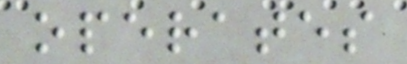operates
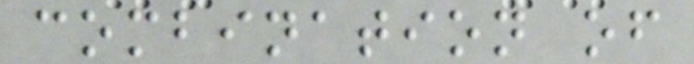combination of
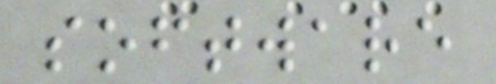software
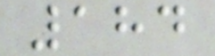184
